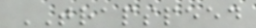TRAPSPEED
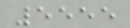5555
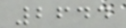2644
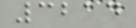3214
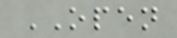OPEN
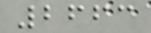2663
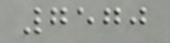7570
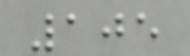105
